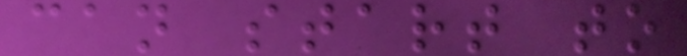can start to
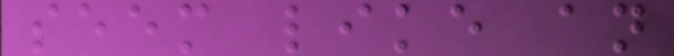seem like an
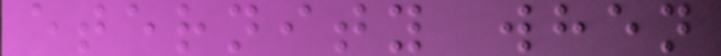eternity when
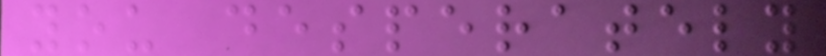you desperately
